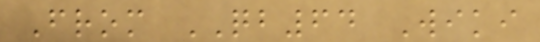From QB64 Wiki
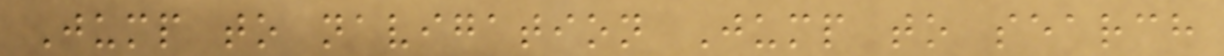Jump to navigation Jump to search
